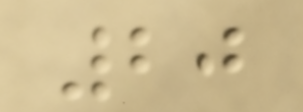20
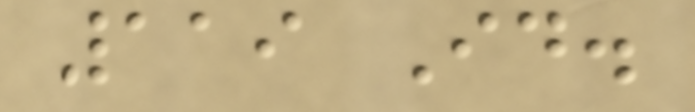119 Id.
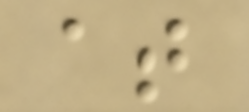at
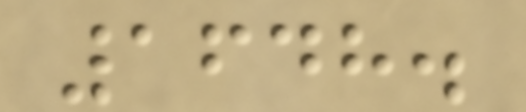1648.
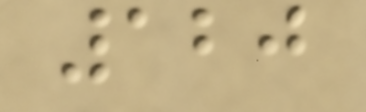120
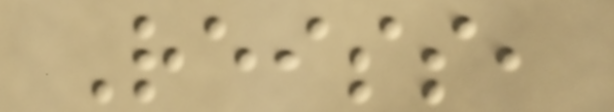Reiss,
